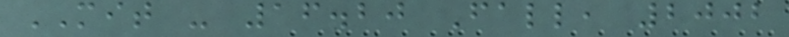MIT - 16.20 Fall, 2002
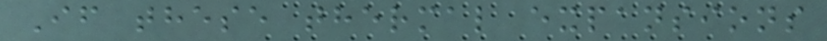If these thermal expansions
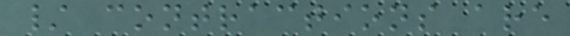/ contractions are
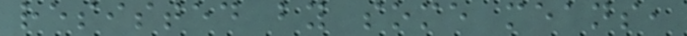resisted by some means,
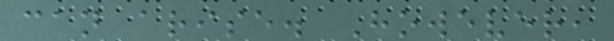can arise. However,
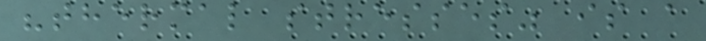"thermal stresses" is a
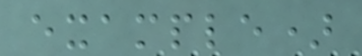example)
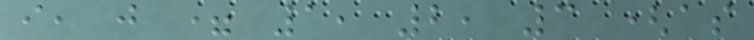i, j = 1, 2, 3 (as
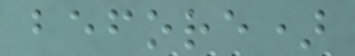before)
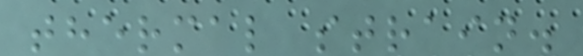thermal strain.
